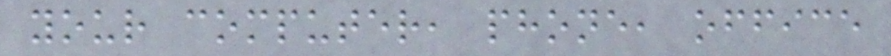your computer, phone, office
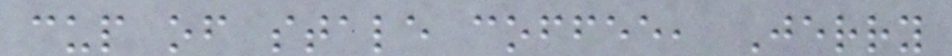cup of stale coffee, Jerry
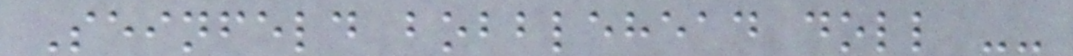Seinfeld bobblehead doll --
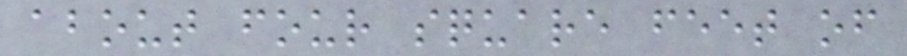about four square feet of
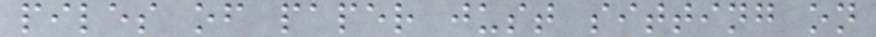piles of paper just sitting on
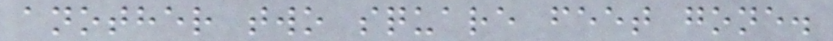another two square feet gone.
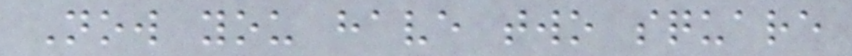Now you have two square
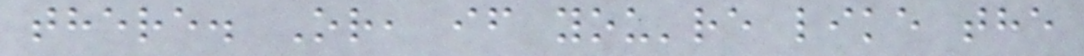there. Or, if you're like the
